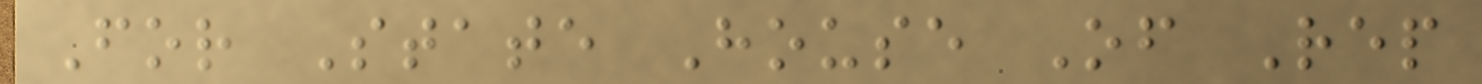For State House Of Rep
